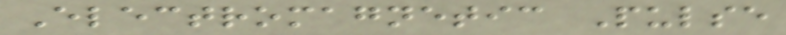Electromagnetic Pulse
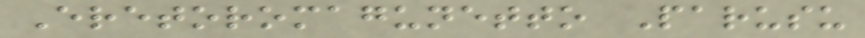Eretoromagunetto Parusu
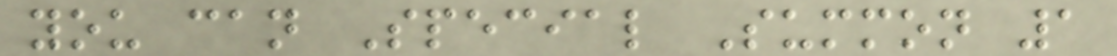you can Special Summon 1
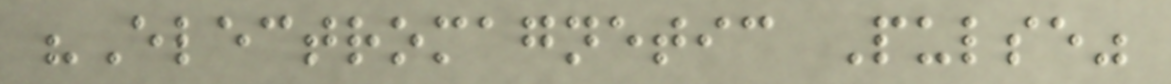"Electromagnetic Pulse"
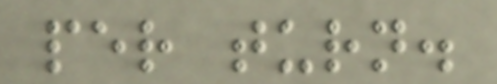per turn.
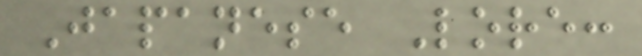Japanese Lore:
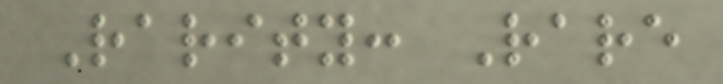Rarity: Rare
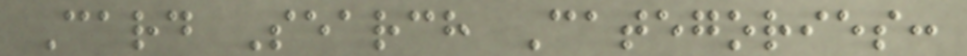Card Search Categories:
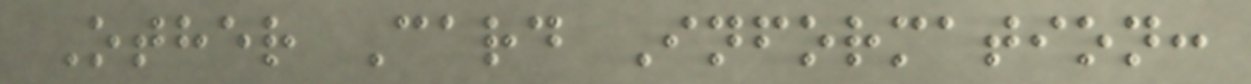Other Card Information:
